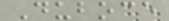Duboce
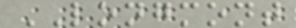LONGMONT
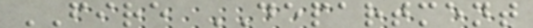FIRE DEPARTMENT
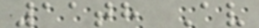11th Av
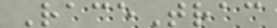RaceTrac
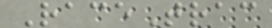RaceTrac
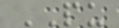PU
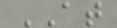AT
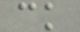ck
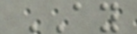AY
